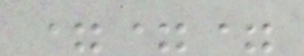===
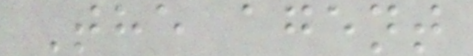The agent
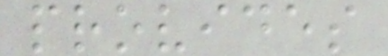provides
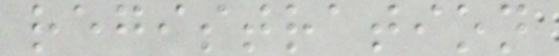registration
